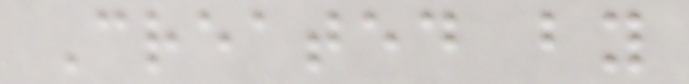Created by
